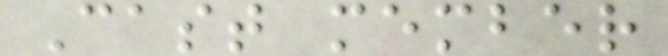Cast member
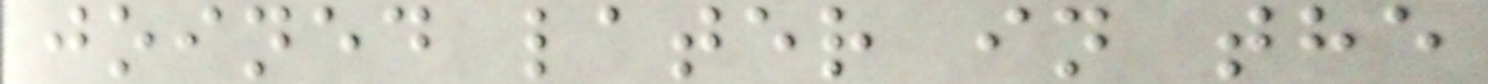joined later in the
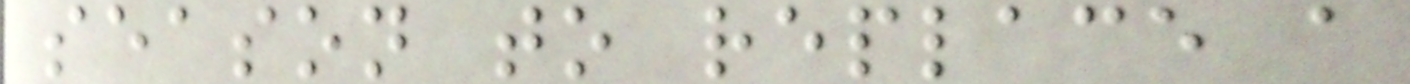season to replace a
